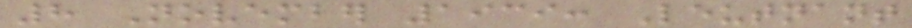8 November 1939: Leutnant
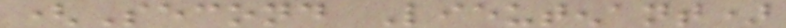(Second Lieutenant)
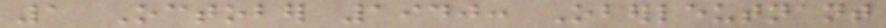1 October 1940: Oberleutnant
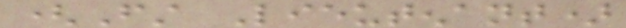(First Lieutenant)
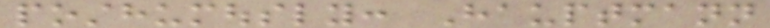posthumously: Hauptmann
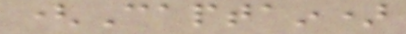(Captain)
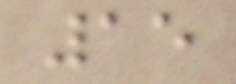15
